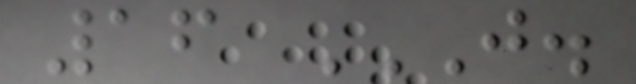16 J.
